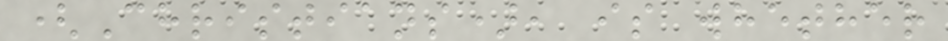(Christians), is whether
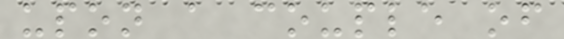upon a couple of
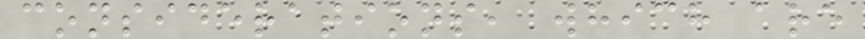considerations, which are
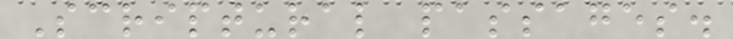Scriptural passages.
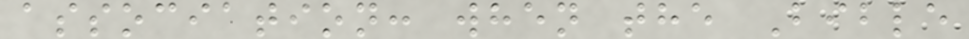association: when the Bible
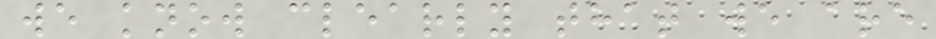we know clearly that we are
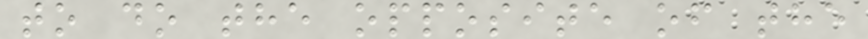to do the opposite of the
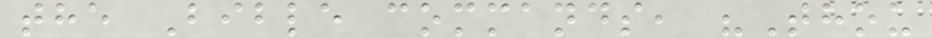the Bible commands, "Thou
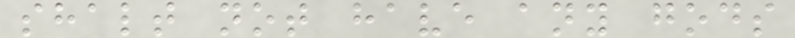shalt not have any gods
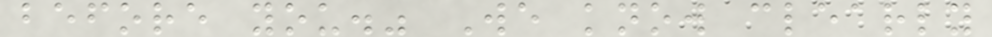before you." We know clearly
